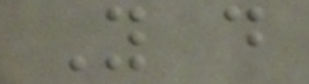You do
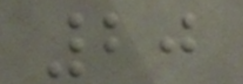20
